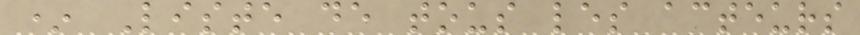* Liste de tous les acteurs
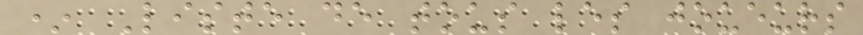* Liste de tous les joueurs
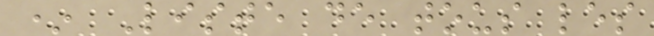* Liste de tous les
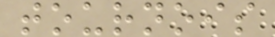tournois
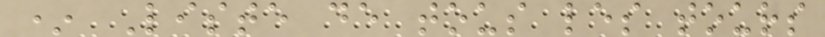* Liste de tous les tours
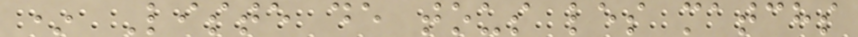* Liste de tous les matchs
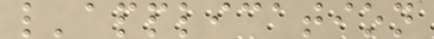l'application
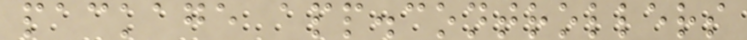package app.controllers
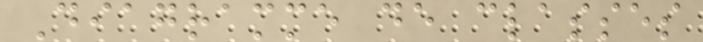Diagramme de classes
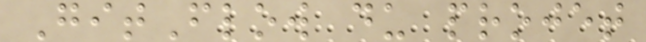GitFlow du projet
